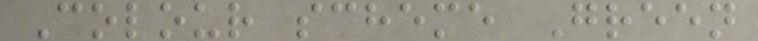Colour scheme Green
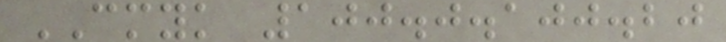CMYK 100.0.100.20
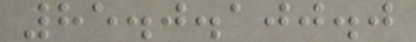85.0.100.0
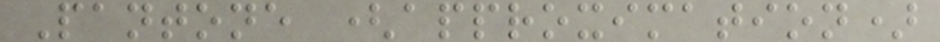Pantone (approximation)
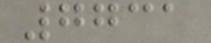7731
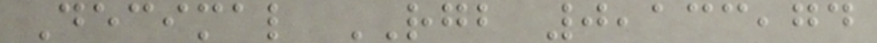Decimal RGB 0,133,74
